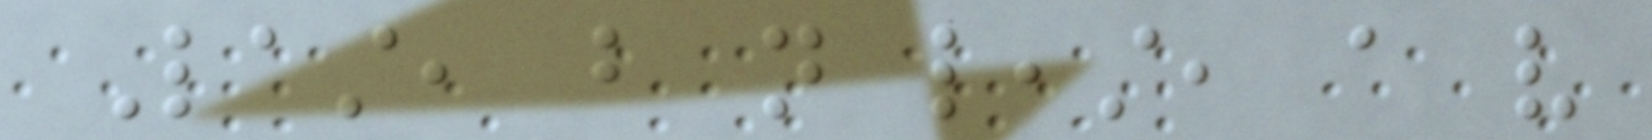Last, but not least, a very
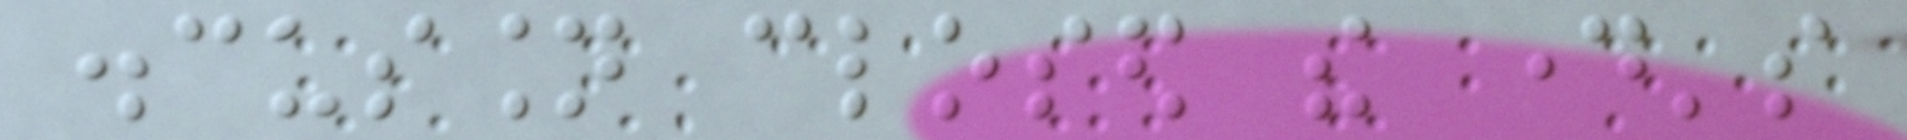discussion closed the day's
